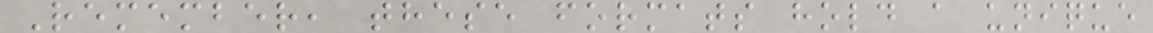Remember, these formats hold a unique
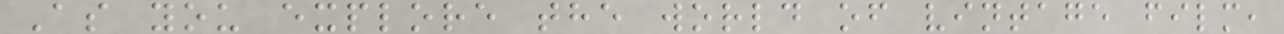As you explore the world of vintage film,
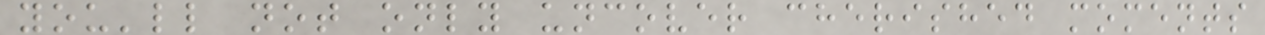you'll not only uncover cherished moments
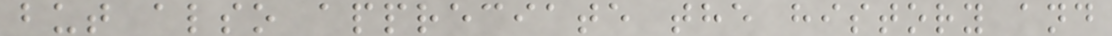but also appreciate the history and
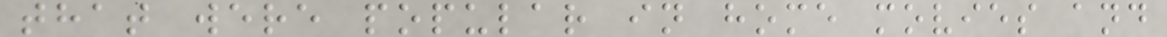that were popular in home movies and
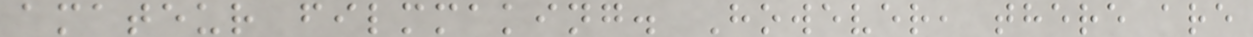amateur filmmaking. However, there are
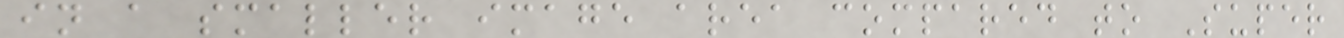in a smaller image area compared to Super
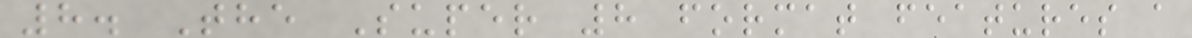8. The Super 8 format features a
